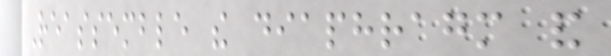Reassemble the diaphragm and
